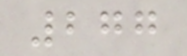277
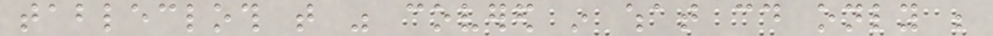tablecloth that was covered in what could only be
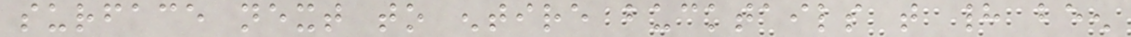surface next to entire bucktails that had been
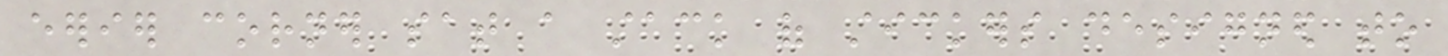eerier corner sat a stack of stickers designed to
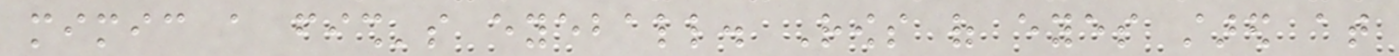mimic a fish's eyeball. Rows of eyes stared at
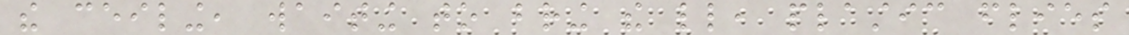the ceiling, waiting to bring the little, plastic flies
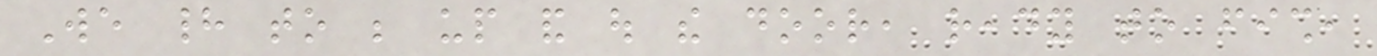We had to be up and out the door, ready to fish,
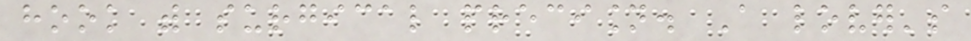hook with surgical precision. A lover's
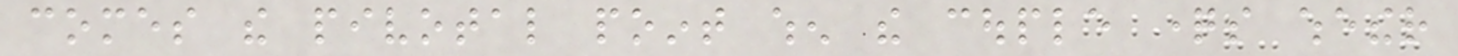comes the pivotal point when the couple questions whether
